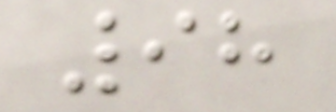98
